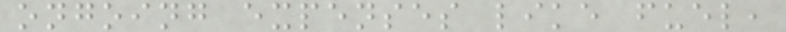ongoing expenses like fuel,
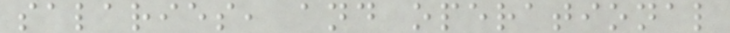salaries, and operational
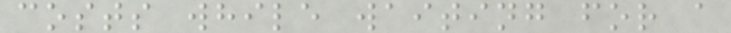costs while waiting for a
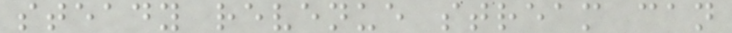steady revenue stream can
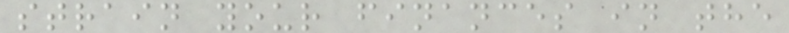strain your finances in the
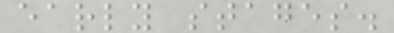early stages.
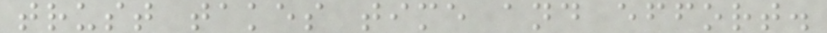trust takes time and effort.
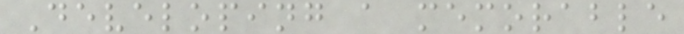Developing a memorable
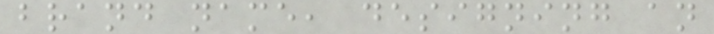brand name, designing an
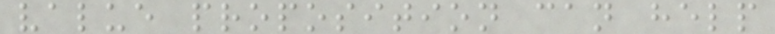value proposition can help
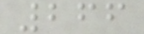266
